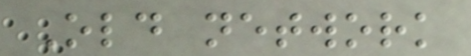Old network
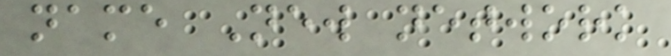name New network
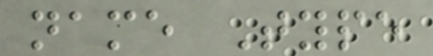name Type
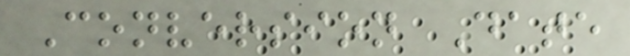Conversion Date
